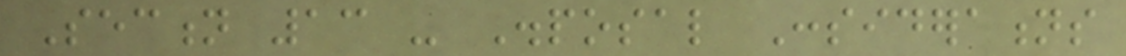Section 13 - Disposal Considerations
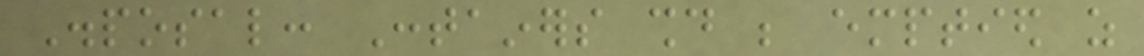Disposal: Containers should be emptied as
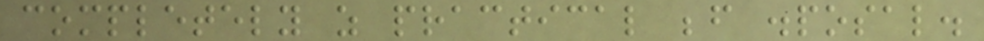completely as practical before disposal.
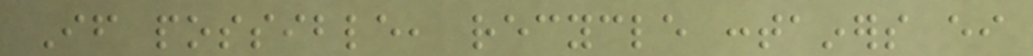If possible, recycle containers either
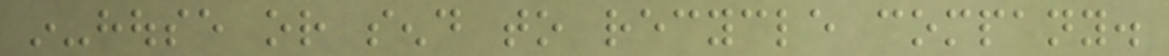in-house or send to recycle company.
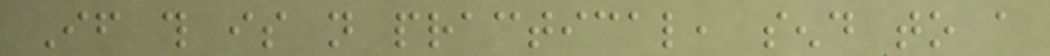If this is not practical, send to a
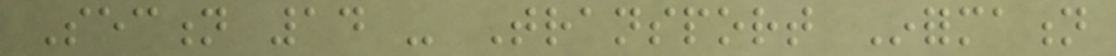Section 14 - Transport Information
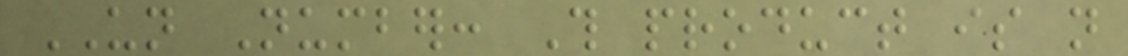UN Number: This product is not
